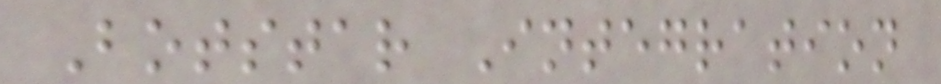Botstar Integration
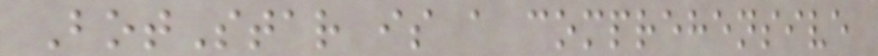BotStar is a comprehensive
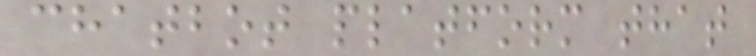chatbot platform that
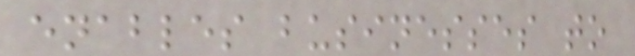enables businesses to
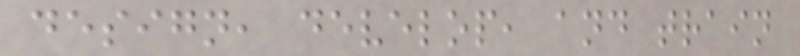design, develop, and train
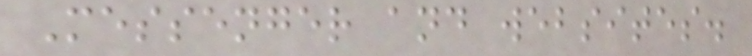Messenger and websites.
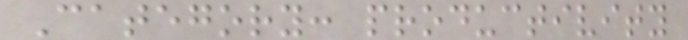Category: productivity
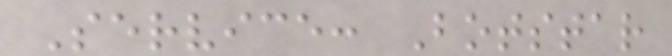Service: Botstar
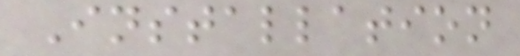Installation
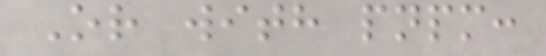Or with pnpm:
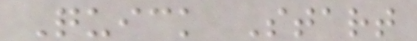Quick Start
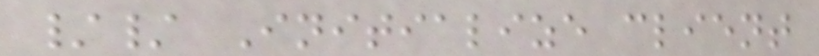// Initialize client
